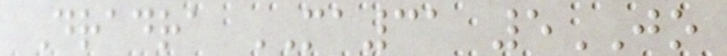Dradra MA31 5JO
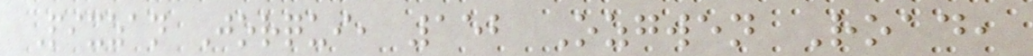Pixzan Jorqui, 152 Ozgwen Road,
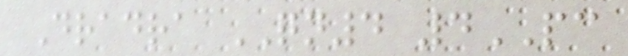Dradra QN4 4PC
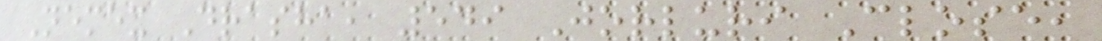Nemex Drasha, 549 Jorluri Close,
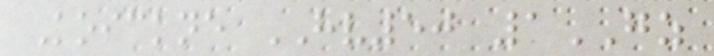Koickne HV50 1GZ
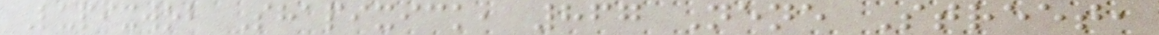Lupixwob Shapixick, 867 Nene Street,
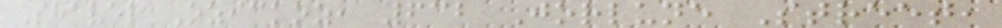Shavel Ozickoz, 632 Jorlune Street,
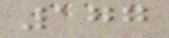177
